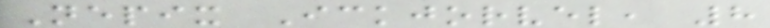Nepix Ickjorvel, 8
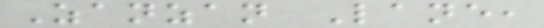Zanzan Lane,
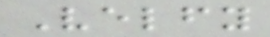Velfy
